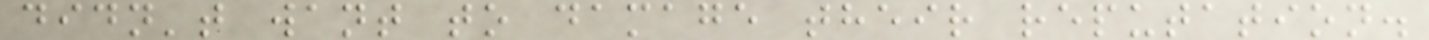didn't want to damage their reputation.
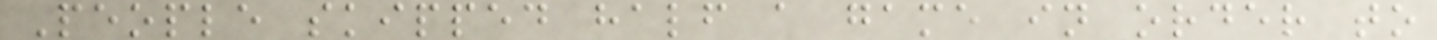People skipped half a game in order to
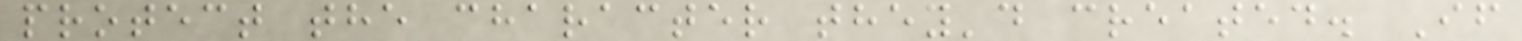protect the character they'd created. If
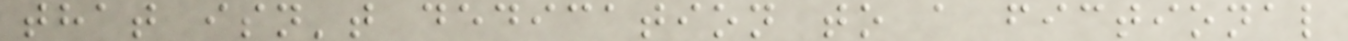that isn't dedication to a fictional
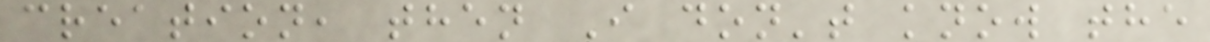creation, then I don't know the
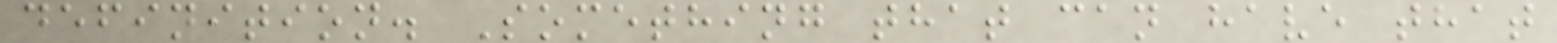definition. Something that can have that
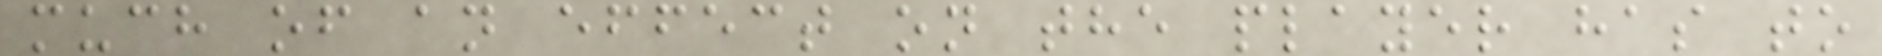much of an effect on the player has to
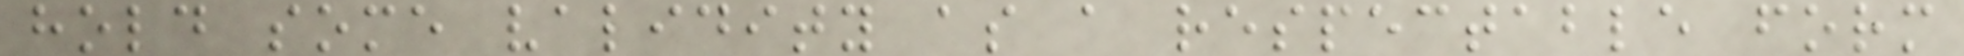hold some validity as a respectable form
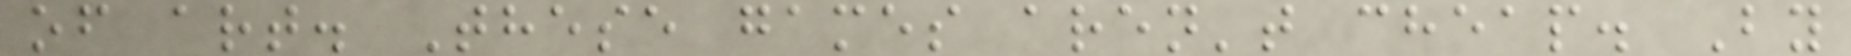of art. These games aren't cheap. By
